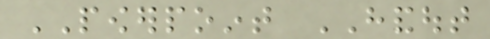POWERPOINT HANDOUT
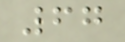67
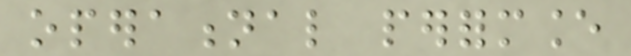operational performance
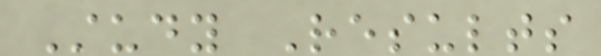Study Results
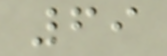69
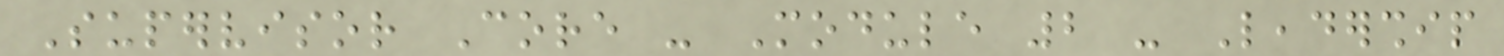Supervisor Core - Module 2 - Leadership
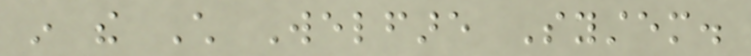in the Child Welfare System.
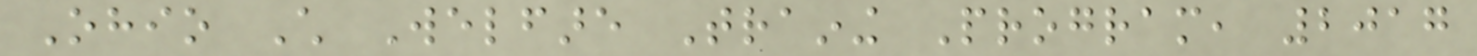Ohio Child Welfare Training Program, 2017
